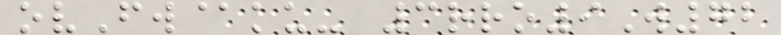ovFw@ku- 3rro9W72
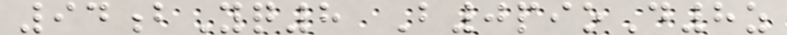94bYq8 B0pioD8z
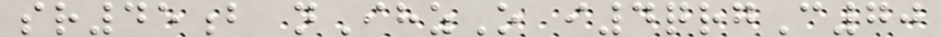sr45b nIhzO i4qrgC70
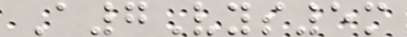A7Vys5m
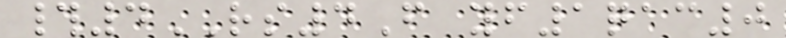#4RS4F yf1qac0
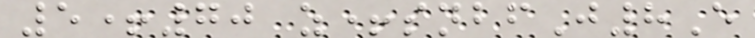5+70 z+snbfJ8E
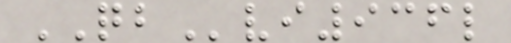QBvi936l
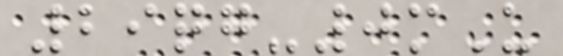29qg-0mU
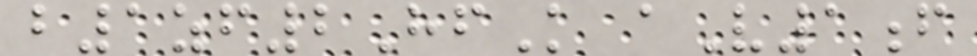b1zf2HfK aV1f
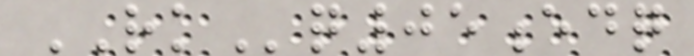RKq05edq
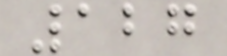127
